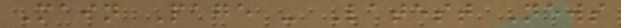Main Page - Latest News
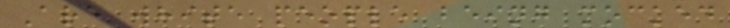Are white people being mocked
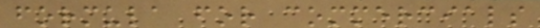formula for commercials
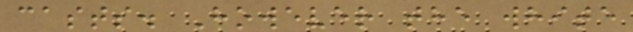casts. However the white
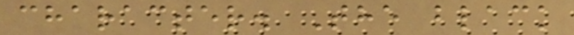character. The black
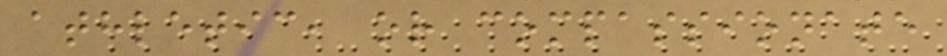athletic, or compassionate
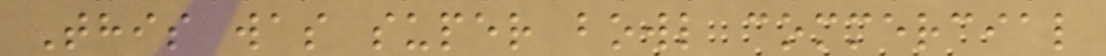This was super bowl commercial
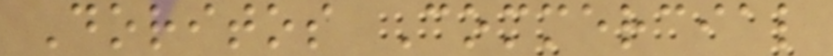Doritos Commercial
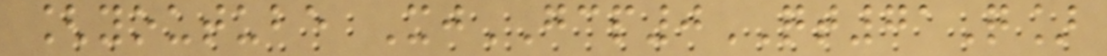[youtube XjGCP0QT71Q]
